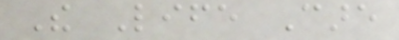The Life Care
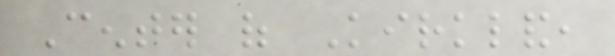Center of Kirkland,
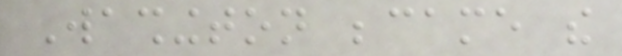Washington became the
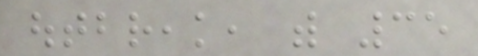outbreak, with 35
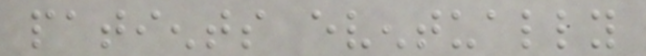patients eventually
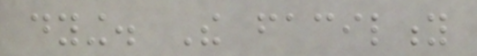dying. The facility
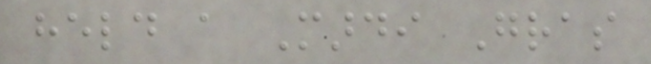held a Mardi Gras
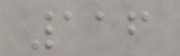116
